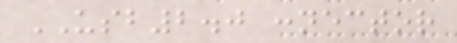USB2.0 connector
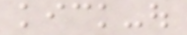kick-out
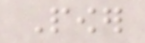Power
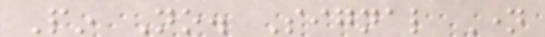Pin No. Signal Name
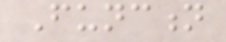Function
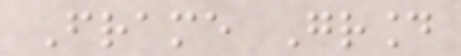Frame Ground
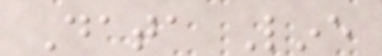Data Line
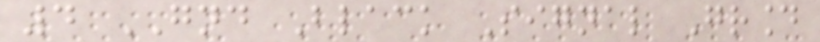4 GND Black Signal Ground
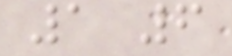1 6
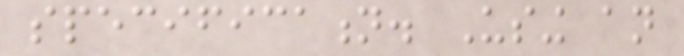specification. Using an
